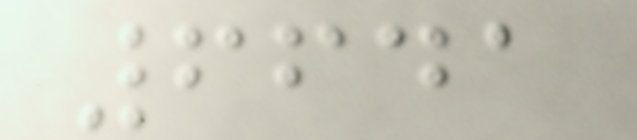6641
